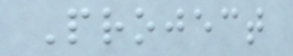Project
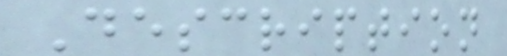Description
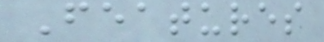Features
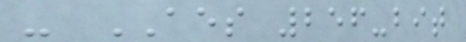- AES 256-bit
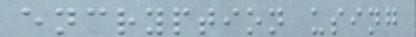encryption using
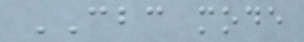CBC mode
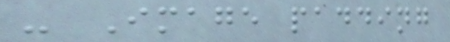- Image padding
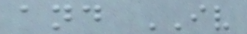and IV
